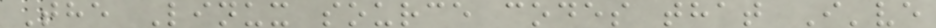The Linux source codes that I've
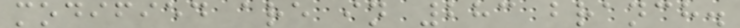modified are in 283 branch.
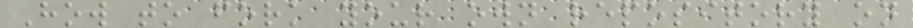How to fork your own repository on
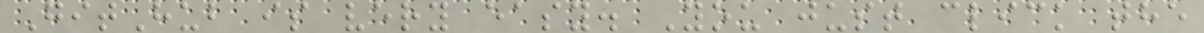GitHub is very easy. You just click the
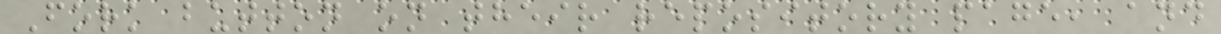Fork button on their repository page, and
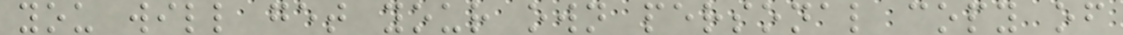you will get your own personal copy of
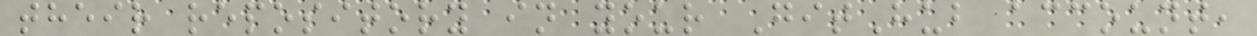their repository in your GitHub account,
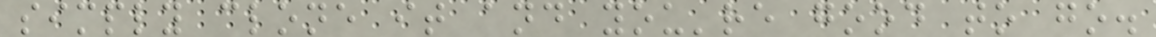simply clone it and you're good to go.
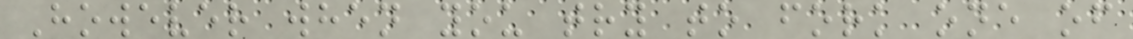However when you try to fork one of
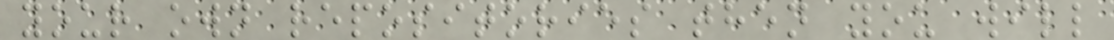your own repositories then you will
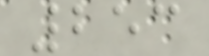253
